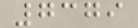7379
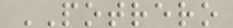POTRERO
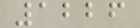1226
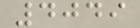4049
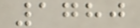1780
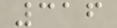316
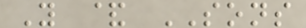Y & SONS
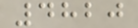4820
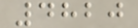4820
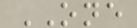ONE
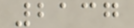2137
